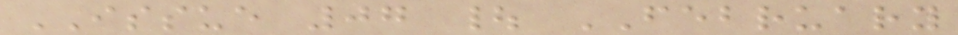ISSUE 07 | FEBRUARY
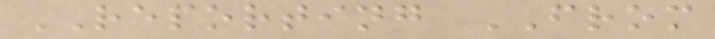REPORTING FROM
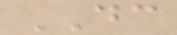DC
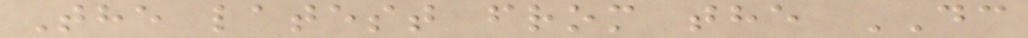The latest from the DC
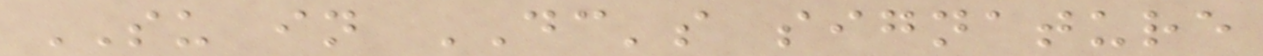SU in DC's signature
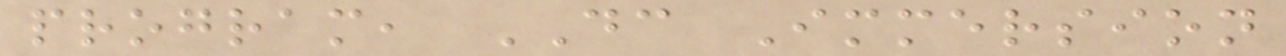program, DC Immersion
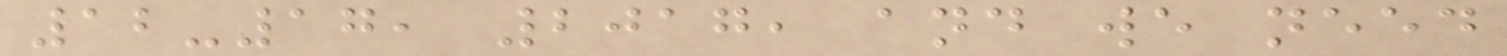12-17, 2017, and we need
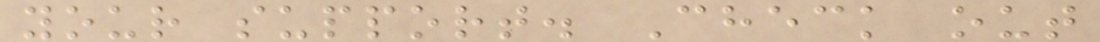your support. Check out
